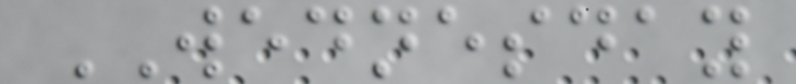WEDNESDAY
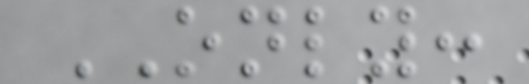ONLY:
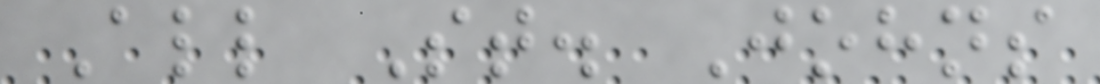All St. Johns
